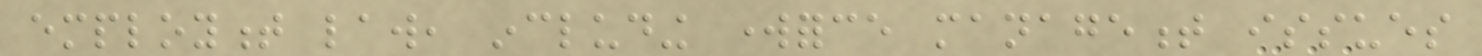employment law, including workforce management issues
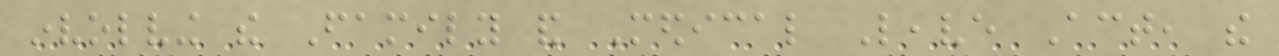involving the Family and Medical Leave Act, the
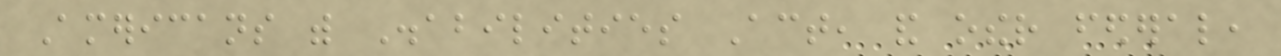Americans with Disabilities Act, and other federal,
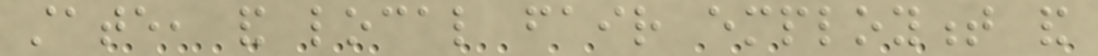state, and local fair employment and
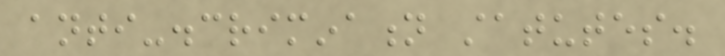anti-discrimination statutes.
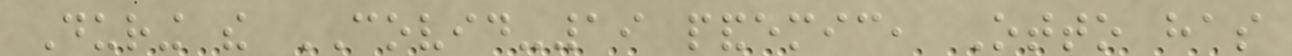During the COVID-19 pandemic, Otto has
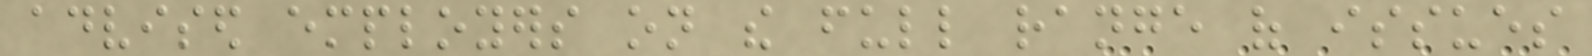advised employers on the full range of issues
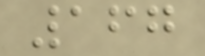167
